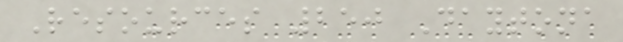Resources 250 Daytona
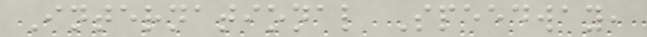International Speedway,
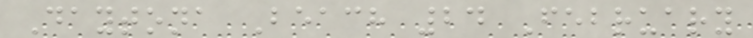Daytona Beach 24 February
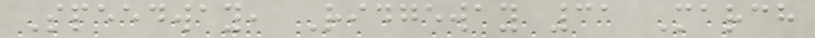Speedway, Ridgeway 31 March
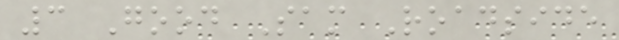3 Good Sam Roadside
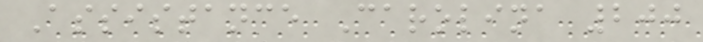Assistance Carolina 200
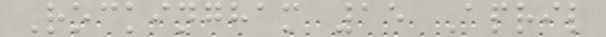Rockingham 15 April
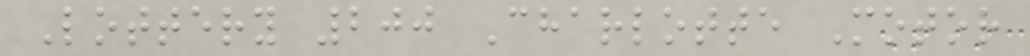Lottery 200 Charlotte Motor
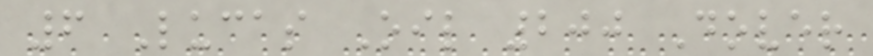6 Lucas Oil 200 Dover
